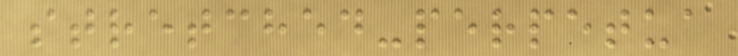stretched-perpetua
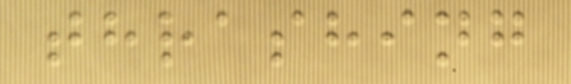thrashing
